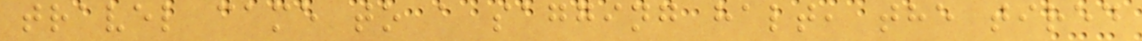travel came to a sagging halt, the tired
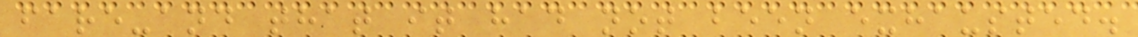fare-and that it had not been exhausted.
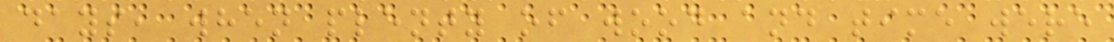days, when plenty of wood and time were
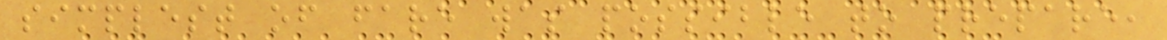simplest of fare was possible to prepare,
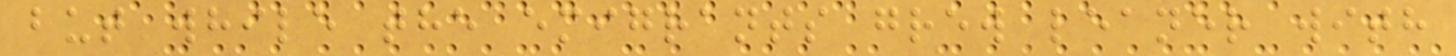but while the emigrants grew leaner with
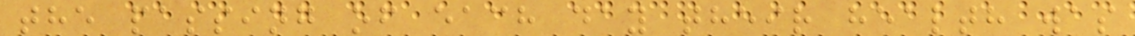the passing of each day their health was
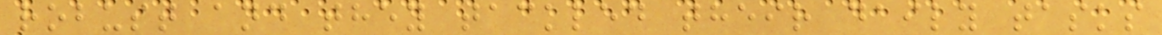robust and they tackled their daily tasks
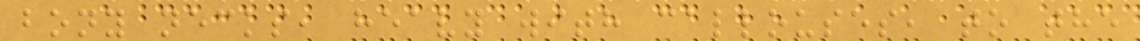bony necks, heavy with callouses, to the
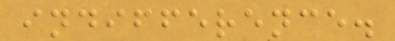indifference.
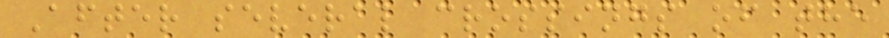After several crossings of the
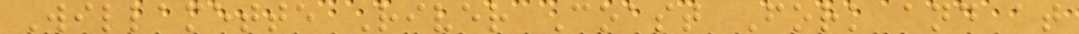Willamette River Coast Fork and at
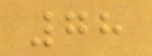78
